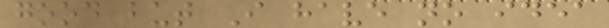good but I have no idea
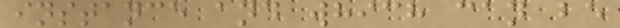instance and which can be
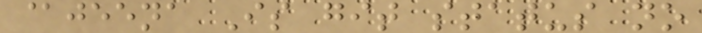@jeena Is git status no
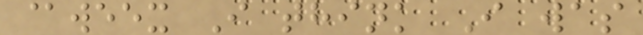@weex I think I was
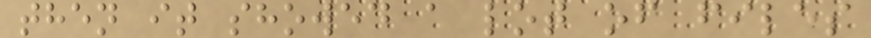then it showed a lot of files
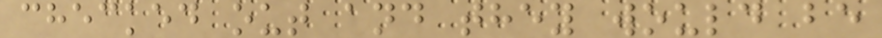checked out and they would be
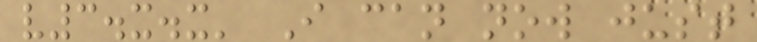v3.x.x' I can now just
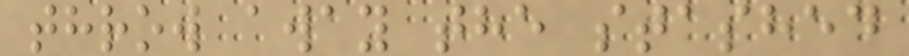throw away the stashed
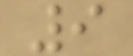9
